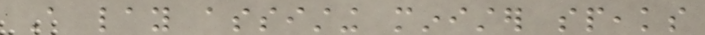A lay assisting minister speaks
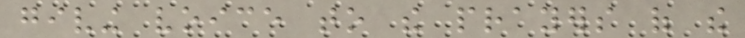giving voice to the prayers of the
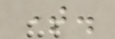time.
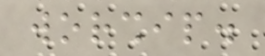worship.
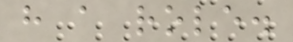have a role.
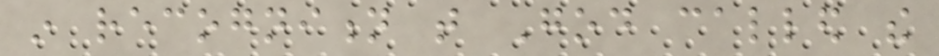in recognition that God called the
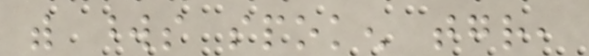with words spoken together,
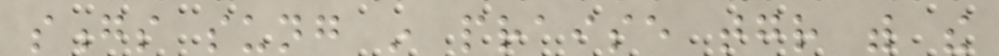songs sung in praise together with the
